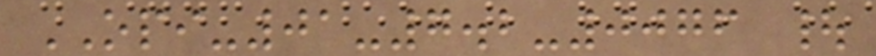OPI-01-7.2-0076 |
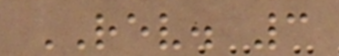REV. 3
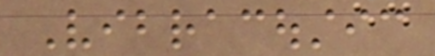Vibracoustic
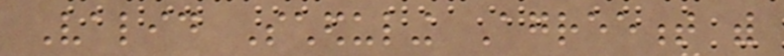Valid Scheduling Agreement with
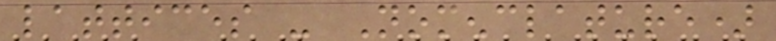lattices - Nomenclature)
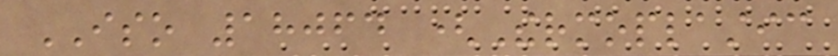ISO 18064 (Thermoplastic
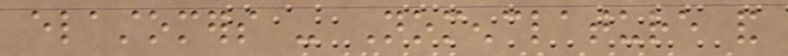elastomers - Nomenclature and
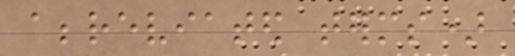abbreviated terms)
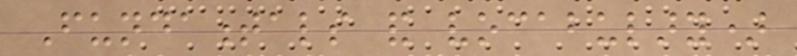Fundamentals and vocabulary)
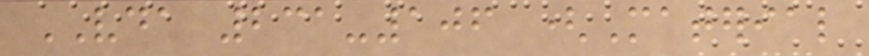VDA 231-106 (Material
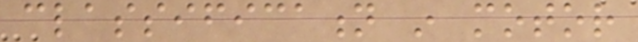classification in motor
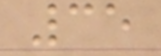35
